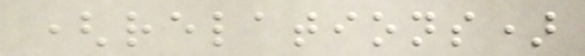(relations)
